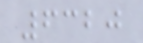6320
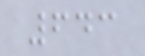643
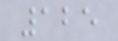125
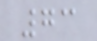73
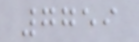7759
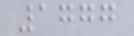1777
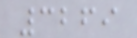3269
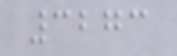3273
